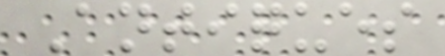Antiques
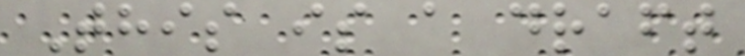This is a draft
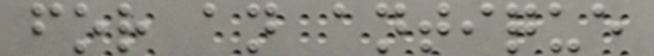for an antique
